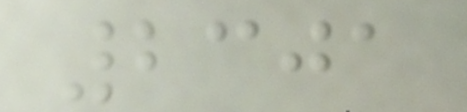2301
